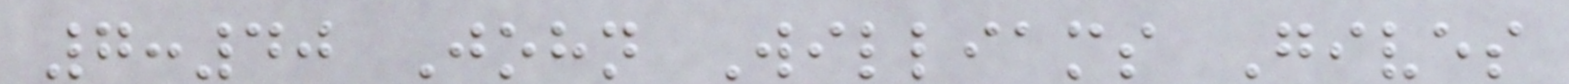7:40 John Williams Gives
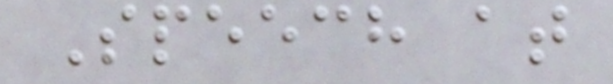Speech at
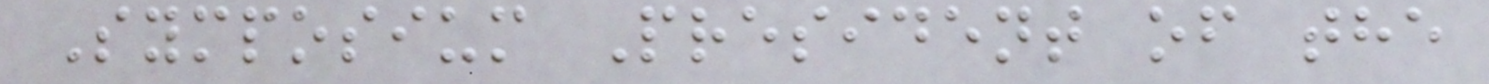Symposium President of the
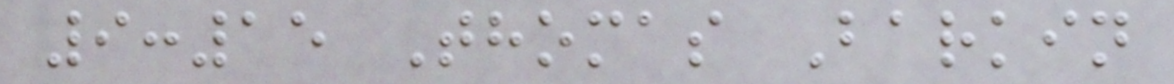9:15 Thomas Barkin
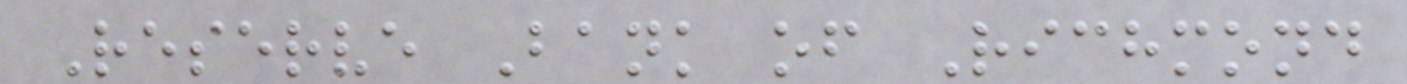Reserve Bank of Richmond
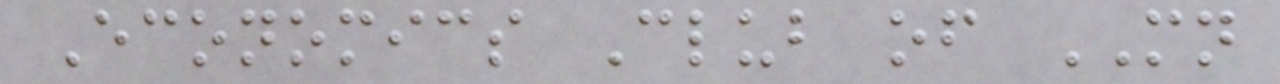Economics Club of MN
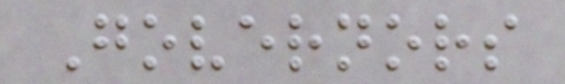Governors
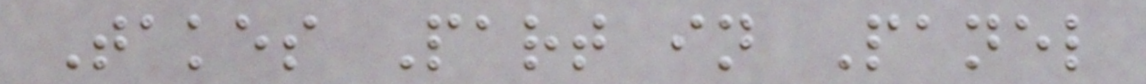Takes Part in Panel
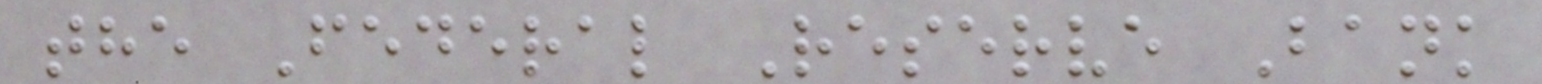the Federal Reserve Bank
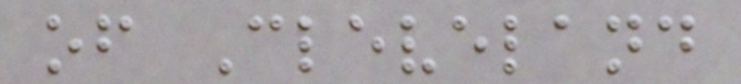of Cleveland
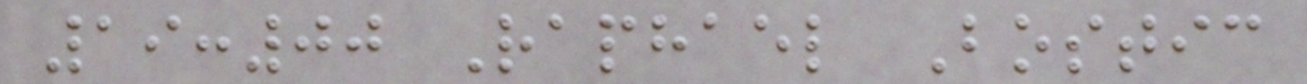19:00 Raphael Bostic
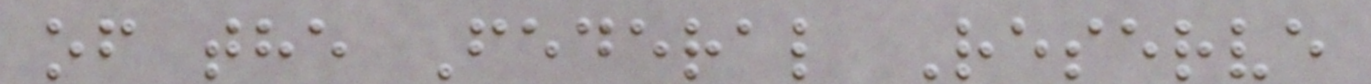of the Federal Reserve
